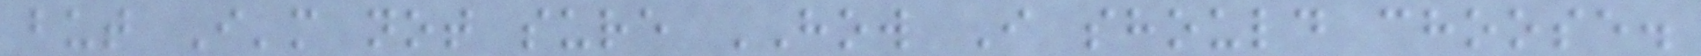but I'm not sure HOW I should choose.
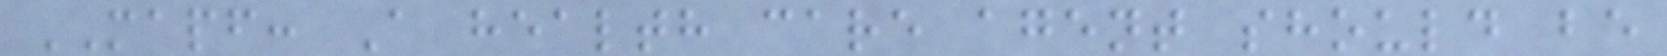MAPF: A health care agent should be
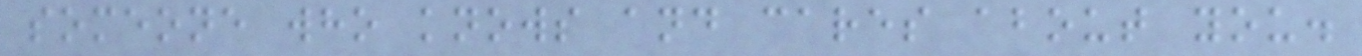someone who knows and cares about you.
